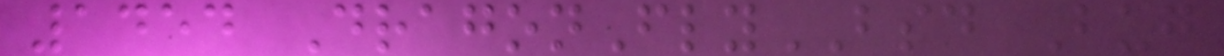1454 DragonFlyBSD Bug
